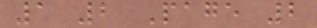1 2 Page 2
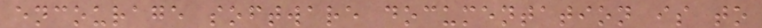encourage software documentation is to
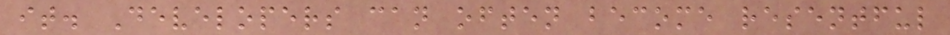it. Developers can often become resentful
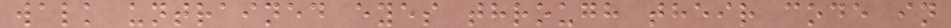walk untrained eyes through their code in
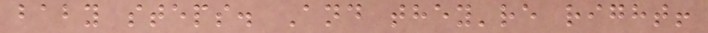baby steps. And they're right!
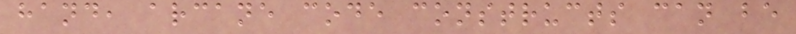hand, arcane code constructs can be
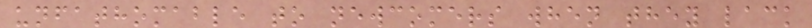unfathomable to newcomers when they lack
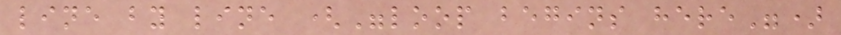line by line ("loop begins here")
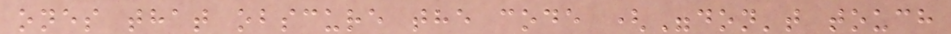ones that obscure the code ("don't touch
